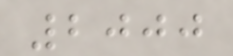2000
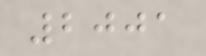2001
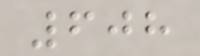608
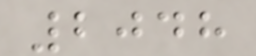2048
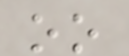oo
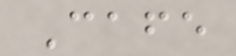Cafe
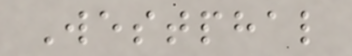Westphal
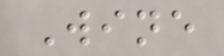Wine
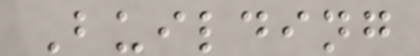Building
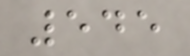545
